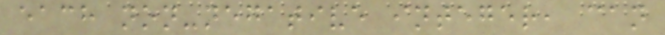each non-negative integer, can
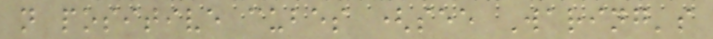n positive cubes (see Waring's
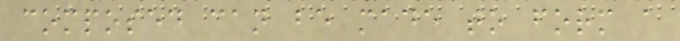composed can be made to form a
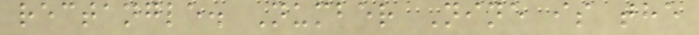rectangle. Number Nine is the
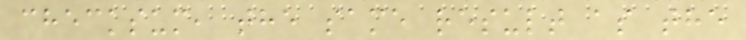checksum, the same result as the
